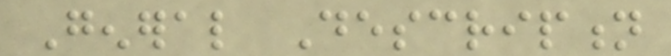General Description
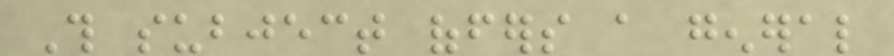This subject offers a general
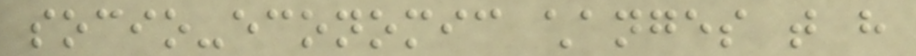socio-economic changes that have
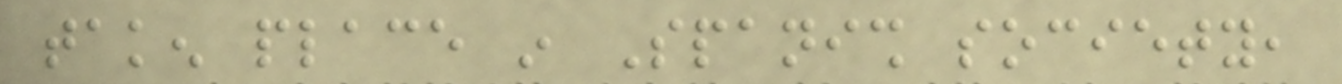taken place in Spanish society,
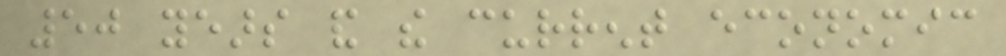50 years and the current economic
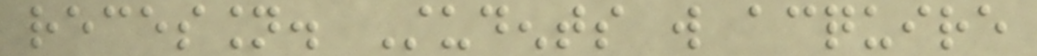recession. Students will acquire
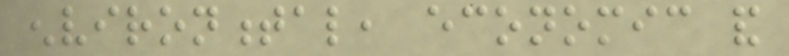environmental, economic and
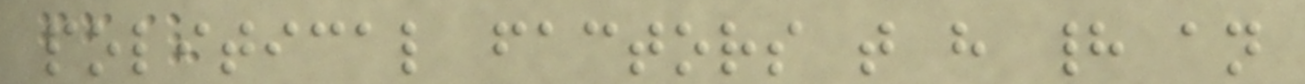political factors that have had an
